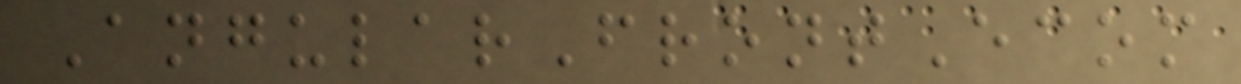AngularFrontEcom
